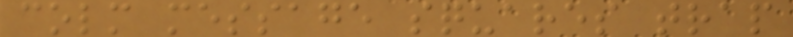colm message squares trap
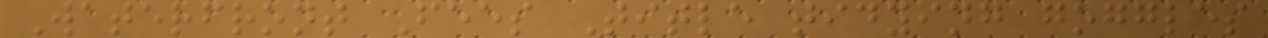Waterfront Fees Title tidying goggles
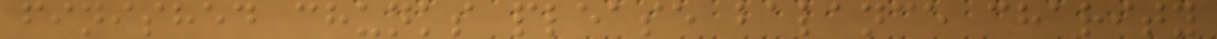finished chunks please balance charity
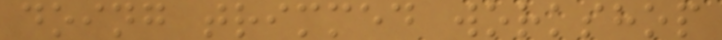doing trimmed workshop
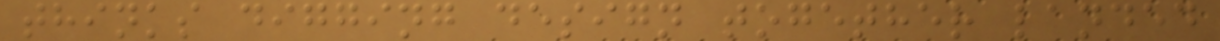thinks digging design together landed
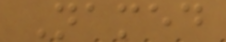Named
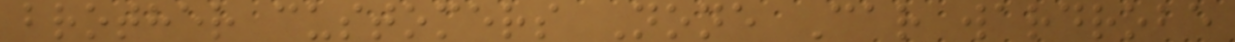brother customers None Car wardrobe
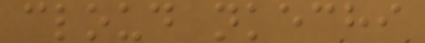cloud nkechi
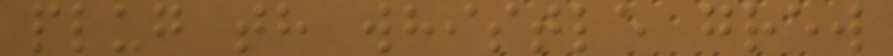plug th whistle grew
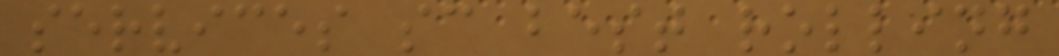services sc best rolling
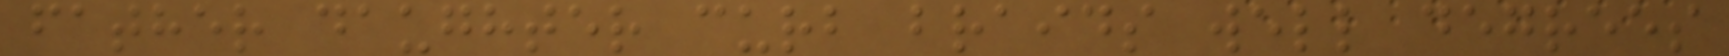father daughter curb braids well degrees
